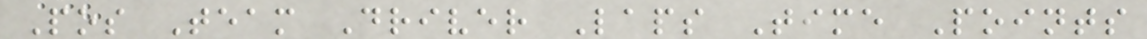Pos Team Driver Laps Time Points
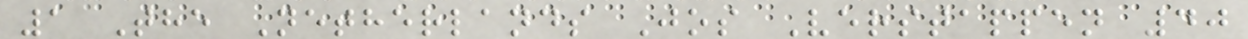1 The Netherlands Jos Verstappen 40
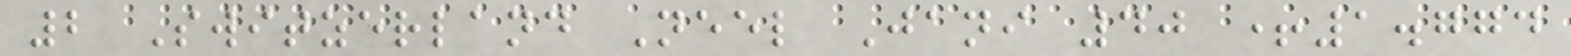2 Switzerland Neel Jani 40 +1.774
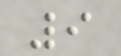9
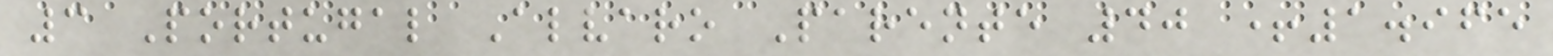3 Portugal Alvaro Parente 40 +1.965
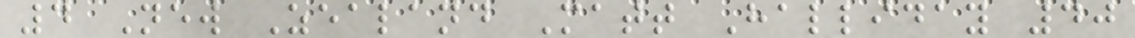4 New Zealand Matt Halliday 40
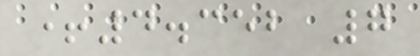+4.352 7
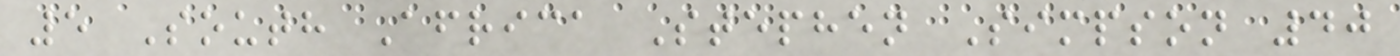5 South Africa Stephen Simpson 40
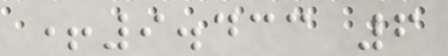+9.433 6
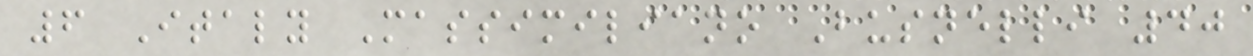6 Italy Massimiliano Busnelli 40
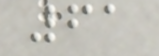61
